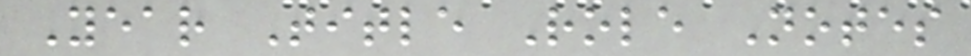Year Title Role Notes
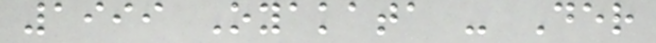1999 Oyakata - Der
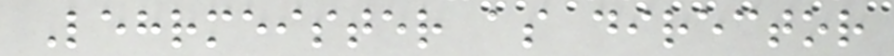Lehrmeister as director
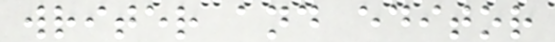writer and editor
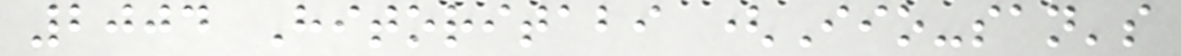2004 Hitoritabi (Iio-san's
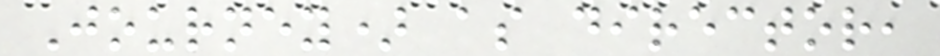Journey) as director,
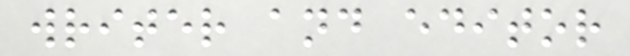writer and editor
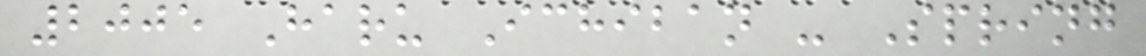2005 Haru Ichiban - Spring
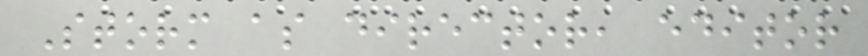Storm as director, editor
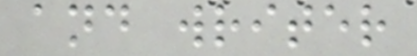and writer
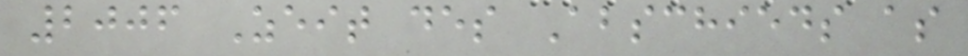2006 Zeit des Abschieds as
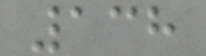138
